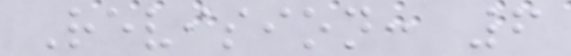Revision: 6
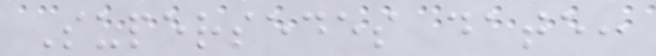Supersedes date:
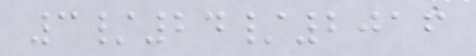3/24/2016
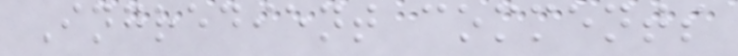Ingredient comments
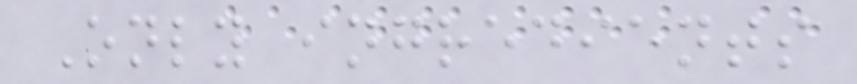Only ingredients
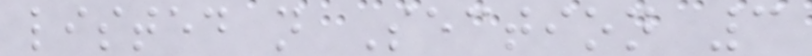listed n Section 3
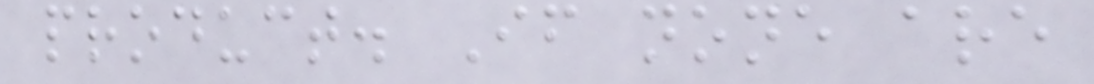product. If none are
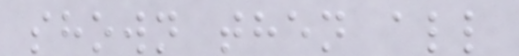shown then all
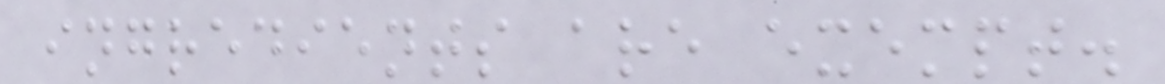ingredients are exempt.
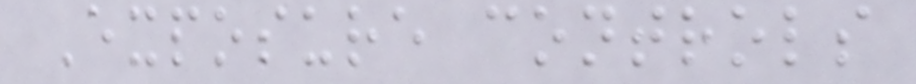Exposure controls
